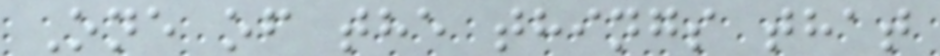One of the things that
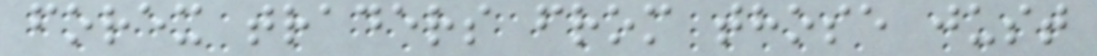forex traders from those just
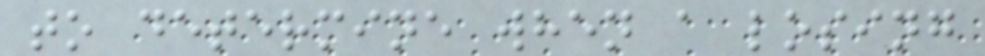to determine when a losing
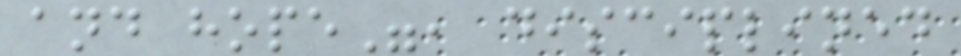and hope", disciplined
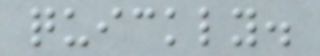quickly.
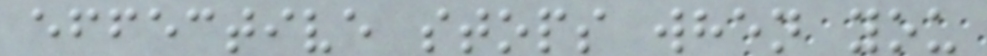effective stops when you
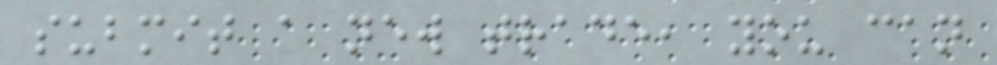submit a new trade, you can
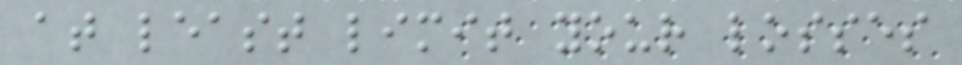at least limit your losses
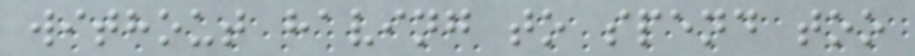without having to spend too
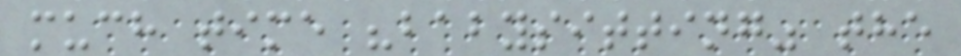much time "babysitting" the
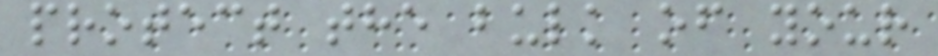protect the bulk of your
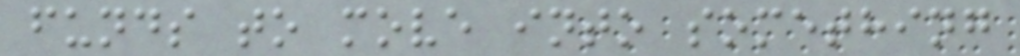funds to move into something
